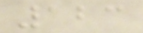123
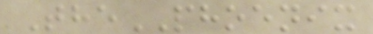ThePHOENIX
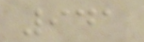941
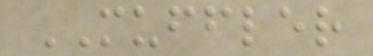MUFFLER
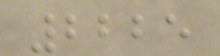2225
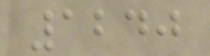1240
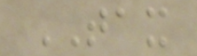TAX
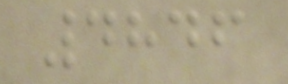4846
